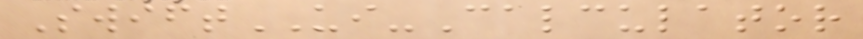SwiftUI-Calculator
